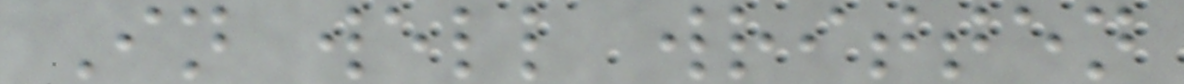In well written
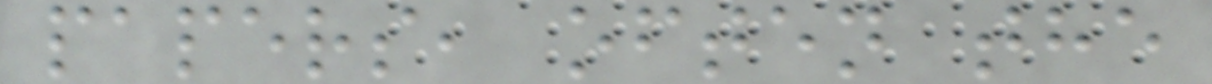papers, often the
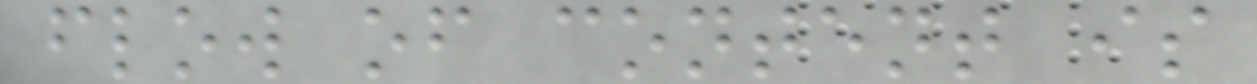flow of content is
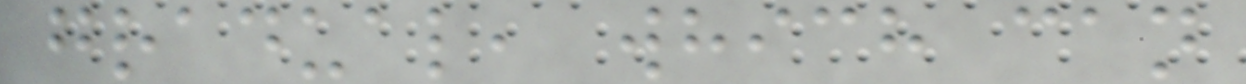gradual, which can
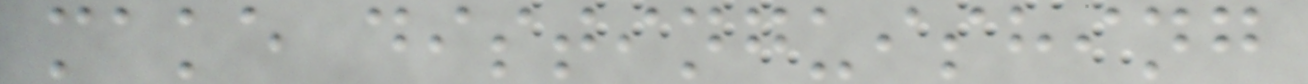make distinguishing
